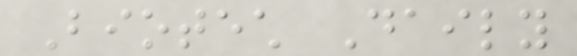Biotech Daily
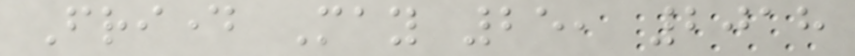Friday May 25, 2018
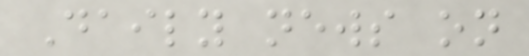Daily news on
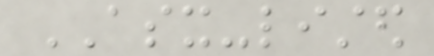ASX-listed
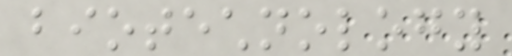biotechnology
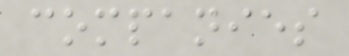companies
